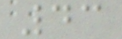43
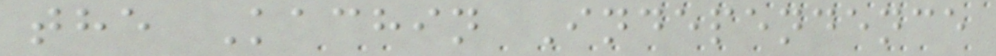the Kachin Independence
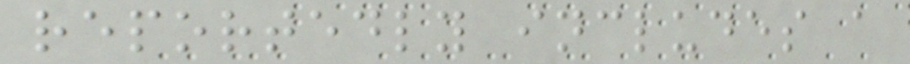reportedly includes a
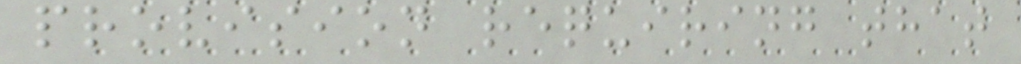provision requiring that
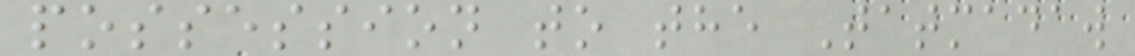possession to the Tatmadaw
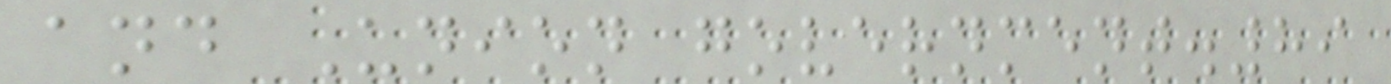and Union government.89
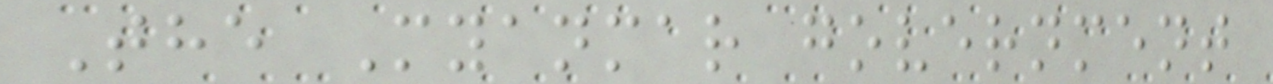The Myanmar government
